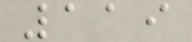119
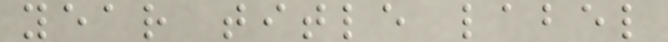year title label
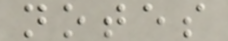notes
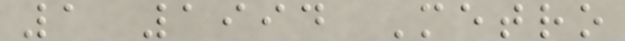1 1994 Metro
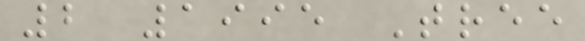2 1995 Tree
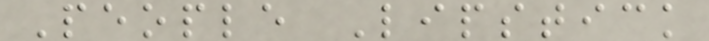People Lipstick
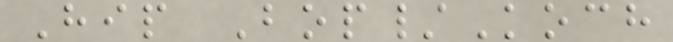Hip Bop/Koch
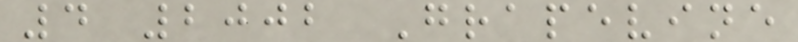4 2002 Grapevine
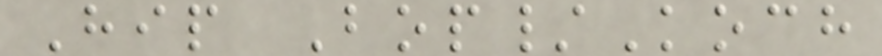Hip Bop/Koch
